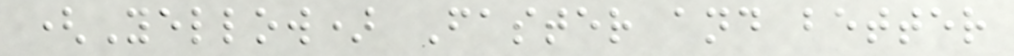(Yellow) Faster and better
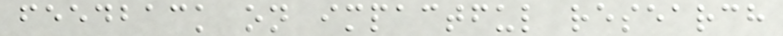feedback on impactful research
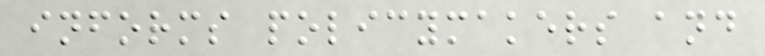informs policymakers and
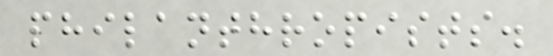philanthropists.
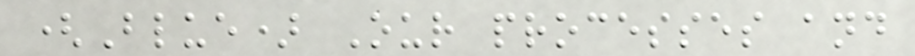(Blue) Our processes and
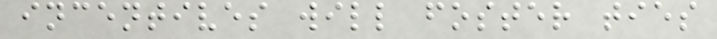incentives will foster ties
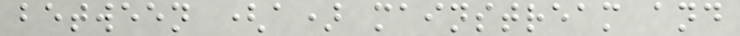between (a) mainstream and
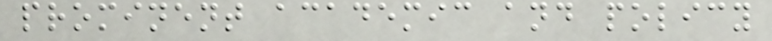prominent academic and policy
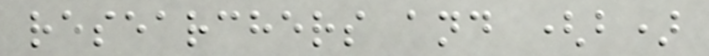researchers and (b)
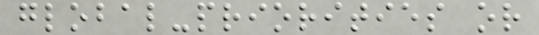global-priorities or
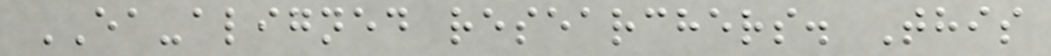EA-aligned researchers. This
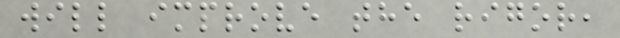will improve the rigor,
